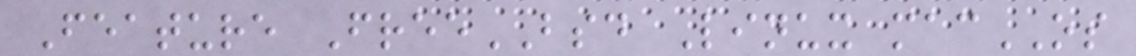Feature FreeBSD Linux macOS
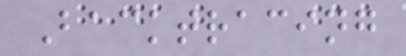Backtracing
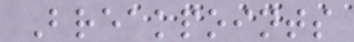Breakpoints
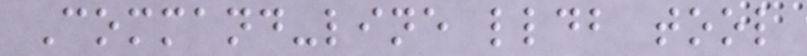Command-line lldb tool
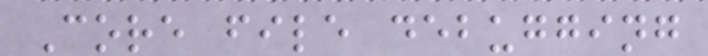Core file debugging
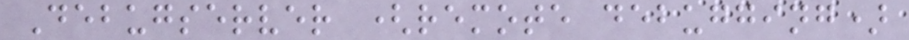Debugserver (remote debugging)
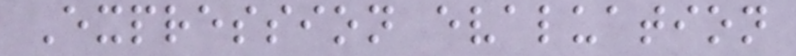Expression evaluation
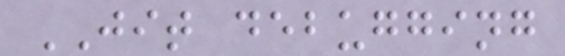JIT debugging
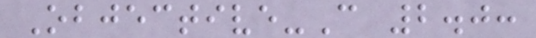Objective-C 2.0:
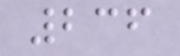236
